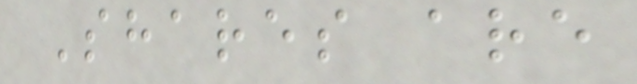Shares are
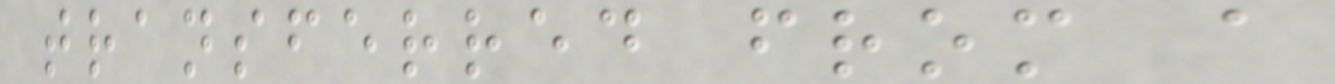transferred from a
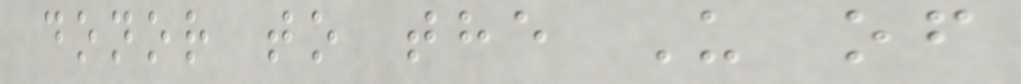donor to the U of
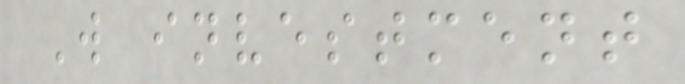W investment
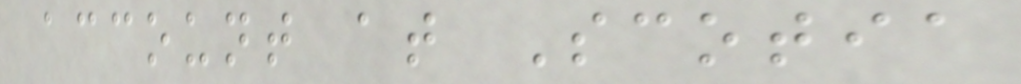account at Scotia
